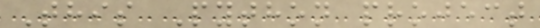This Python project
